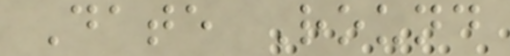Date Round
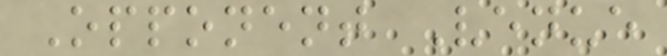Opponent Venue
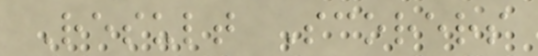Result Scorers
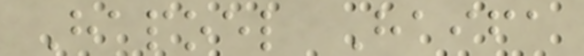Hapoel Haifa
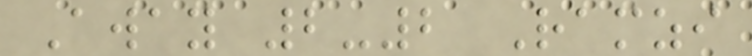Away 2-2 Ramzi
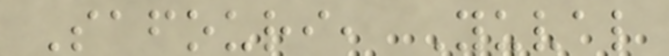Safouri, Yuval
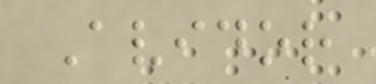Avidor
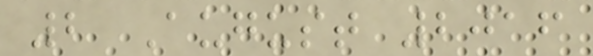2 August 2016
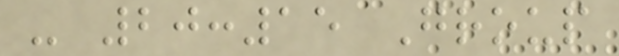- 20:15 Group
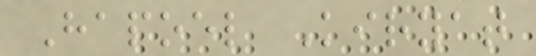Hapoel Kiryat
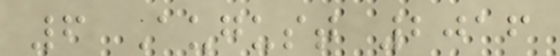6 August 2016
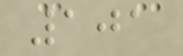101
